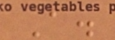A.
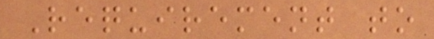Requirement to
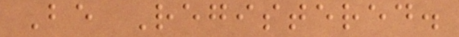Be Registered.
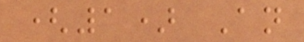(1) An
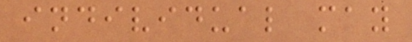individual may
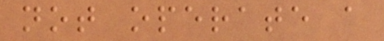not operate a
